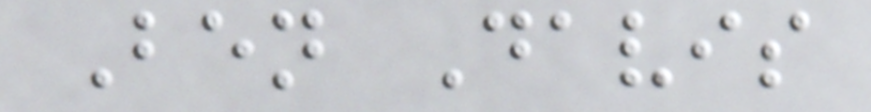Ben Davis
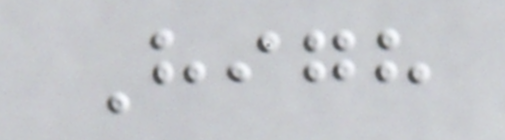High
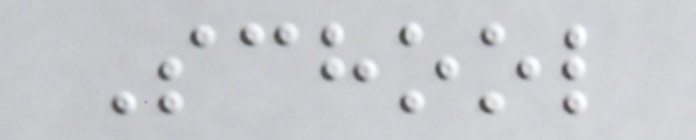School
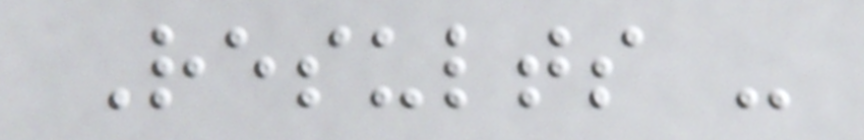Results -
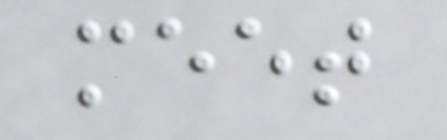meet
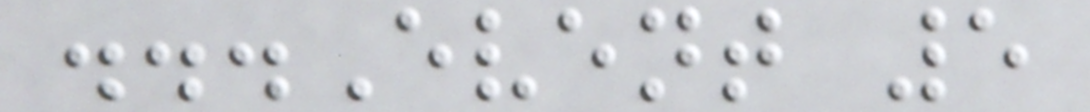...Event 5
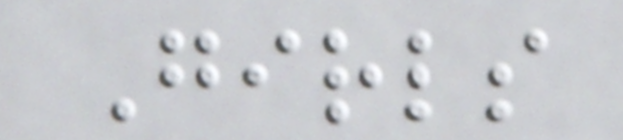Girls
